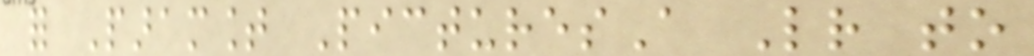for Paramount PicturesA Letter to
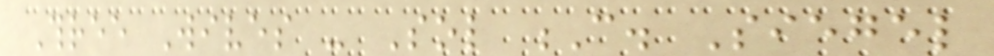Three Wives - Sol C. Siegel
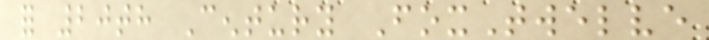for 20th Century FoxTwelve
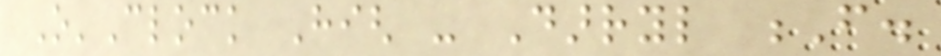O'Clock High - Darryl F.
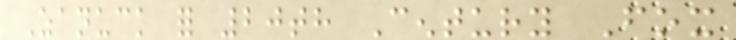Zanuck for 20th Century Fox
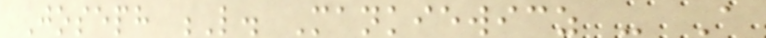Joseph L. Mankiewicz - A
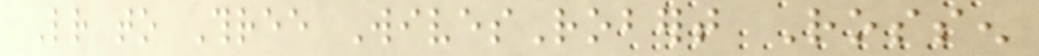Letter to Three WivesRobert Rossen
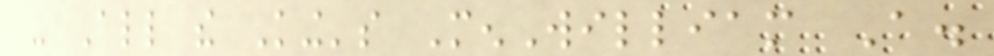- All the King's MenWilliam A.
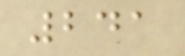241
